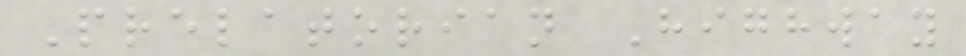Prelatorian Highway
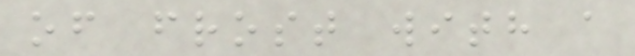of frost with a
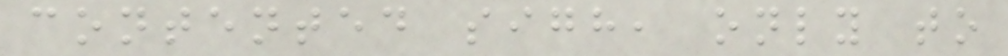contented sigh, only to
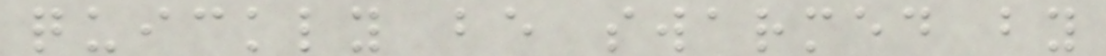quickly be swarmed by
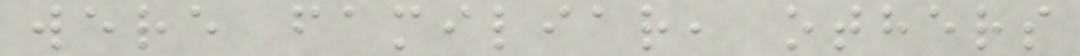were familiar, others
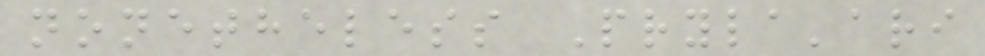nonetheless Pryla'ari
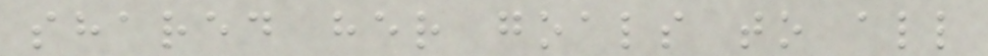shared her goals to all
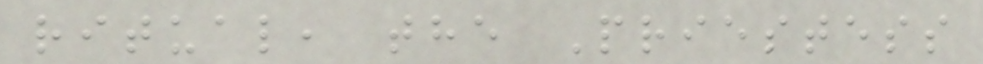ritual, the Priestess
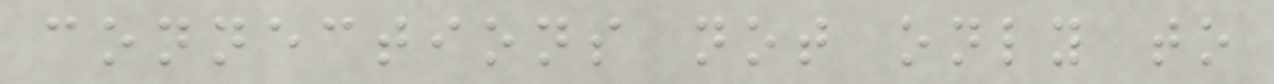connections not only to
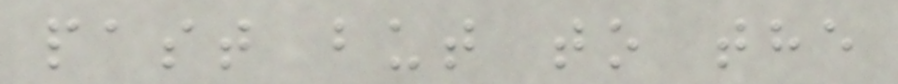past but to the
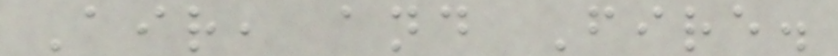Air, and Fire.
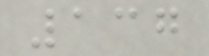137
